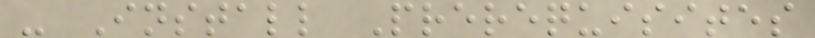- Install Prerequisites
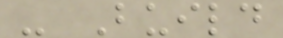- Build
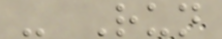- Run
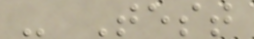- Test
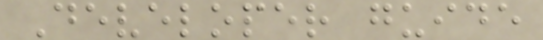Developer guide
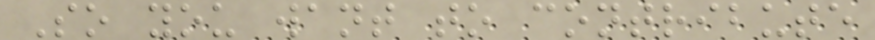So you want to contribute
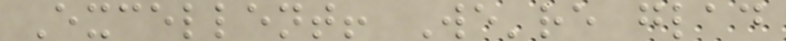Excellent! We're glad
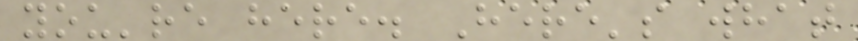you're here. Here's what
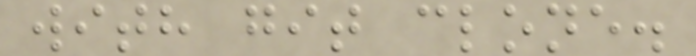with git clone.
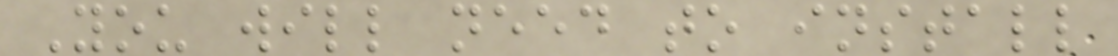You will need to install
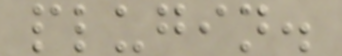plugin.
